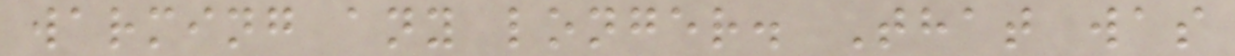warming any longer. That was
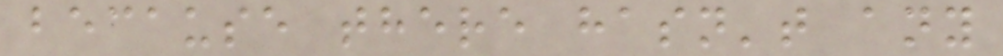because there hasn't any
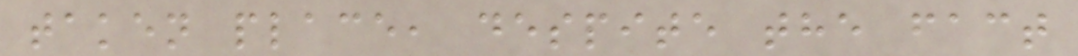taken place, despite the fact
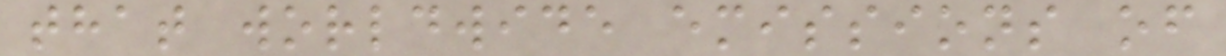that worldwide emissions of
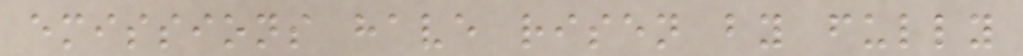emissions have risen by fully
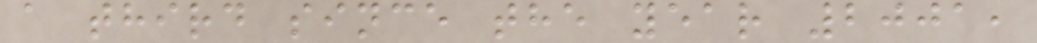a third since the year 2001,
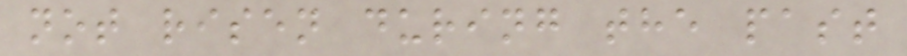not risen during the past
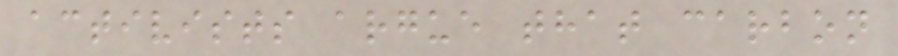activists argue that carbon
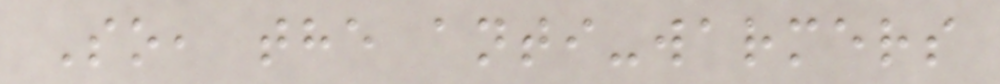So, the anti-warmers
